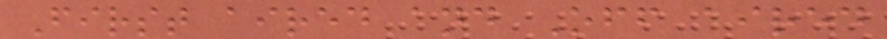First aired and Off aired
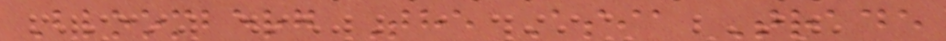Bloomberg The Asia Trade
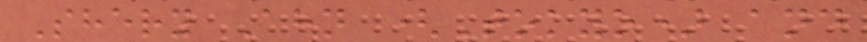Shery Ahn (Tokyo) and
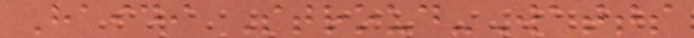Haidi Stroud-Watts
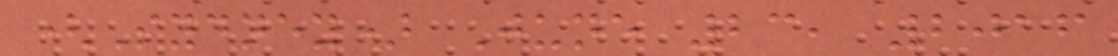(Sydney) June 23, 2016
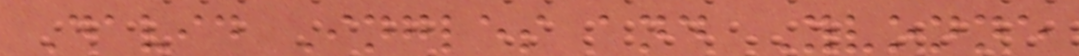David Ingles and Yvonne
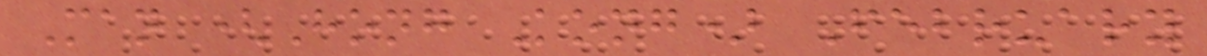Man (Hong Kong) February
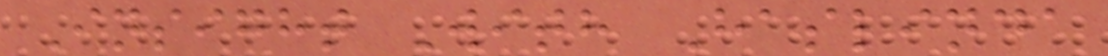Insight With Haslinda
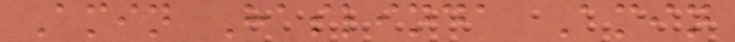Amin Haslinda Amin
